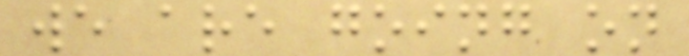we are going on
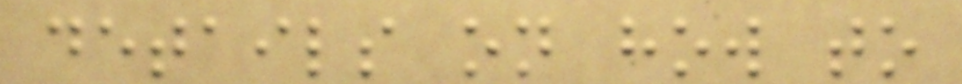details on how to
